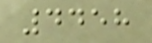4458
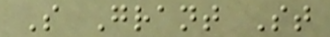S Grant St
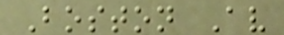Boston Av
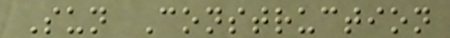Sun Construction
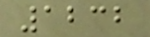1232
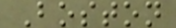Boston
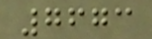7673
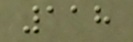118
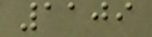1109
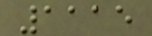1115
